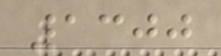1300
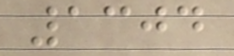1304
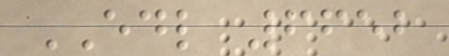EDL 6652
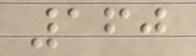160
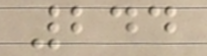244
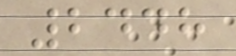2448
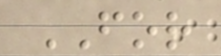FOR
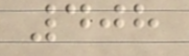408
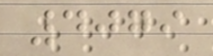4079
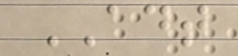ADT
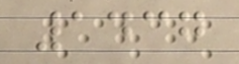1437
